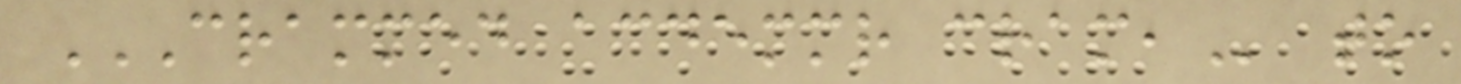CRAMMED ACDEMMR CRAM, to
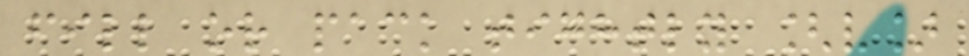fill or pack tightly [v]
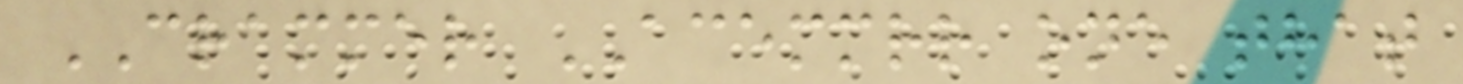CRAMMER ACEMMRR one that
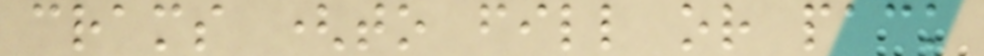crams (to fill or pack
